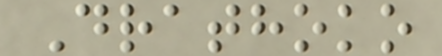Drathoko
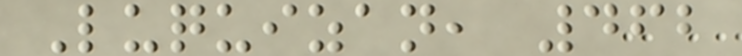Luquizan, 462
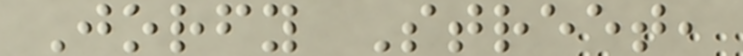Jorfy Street,
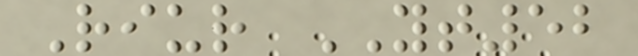Riur YT52
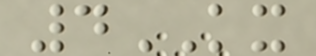4KX
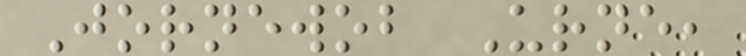Jornewob Urne,
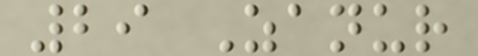29 Zanur
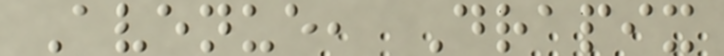Avenue, Drapix
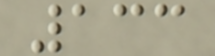133
